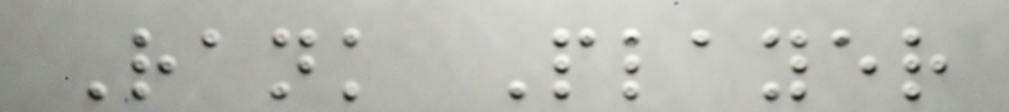Rank Player
